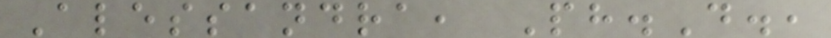Alessandra, Ph.D.,
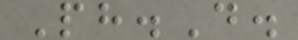Ph.D.
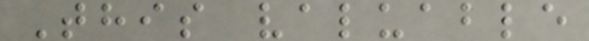This valuable
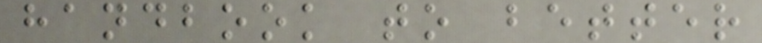handbook to better
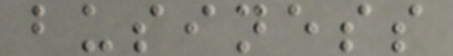business
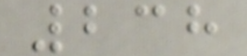238
